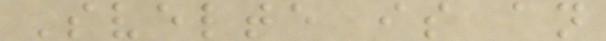Svelte is an
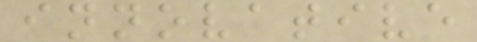innovative
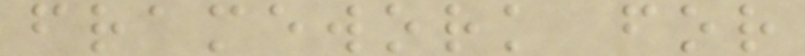framework for
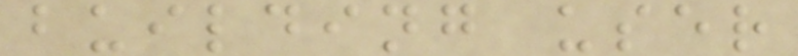building user
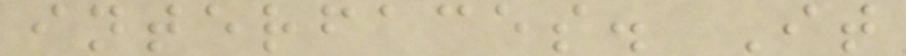interfaces. It
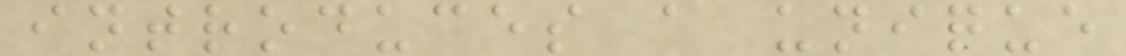introduces a unique
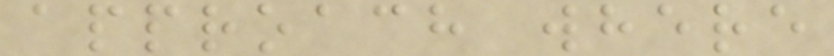approach where
